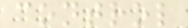control
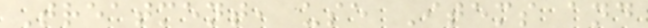Treatment, use Items and
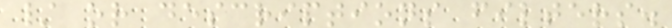/ or descriptions filters.
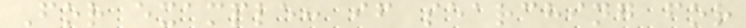For example: if searching for
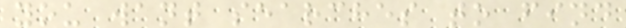you want searches to find
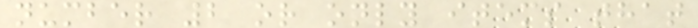number 2 or only items that
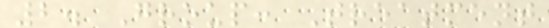2. Group: Treatment
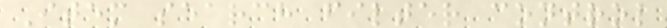Item search filter control
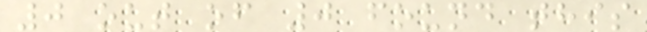0 out of 0 found this
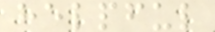helpful
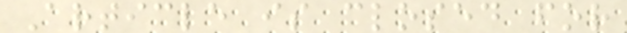Article is closed for
